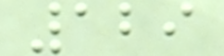129
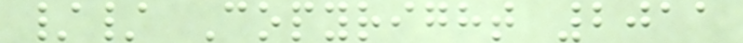// Copyright 2011
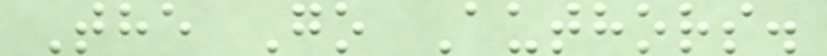The Go Authors.
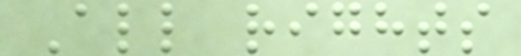All rights
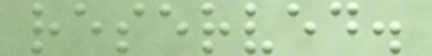reserved.
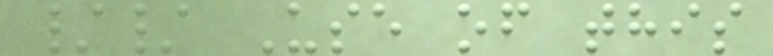// Use of this
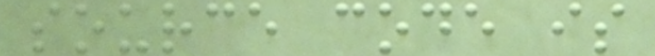source code is
